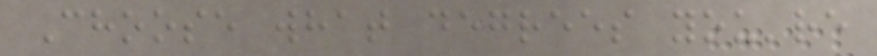Choose what degrees you're
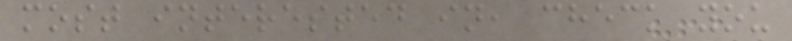most interested in, check you
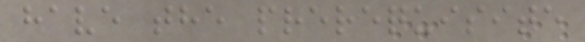have the prerequisite
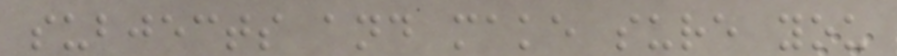subjects and make sure you
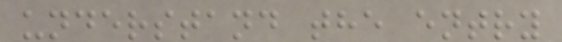understand the entry
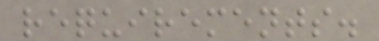requirements.
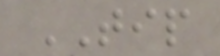TIP
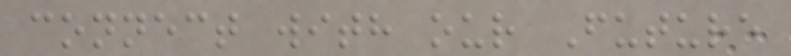connect with our Future
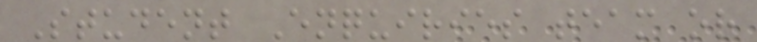Student Enquiries team or
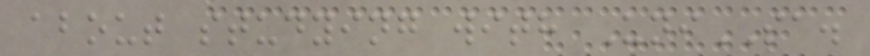about studying with UniSA.
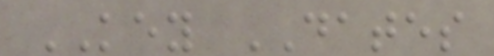KEY DATES
